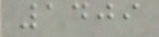1409
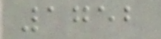1752
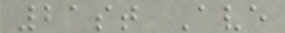21st Ave
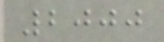2000
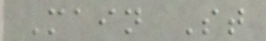Main St
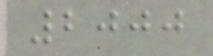2000
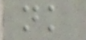nk
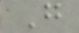G
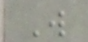W
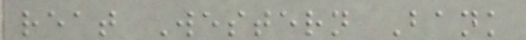reat Western Bank
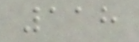118
